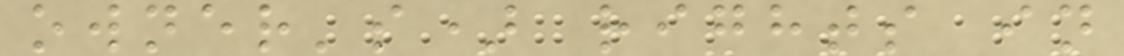owner's) rights in
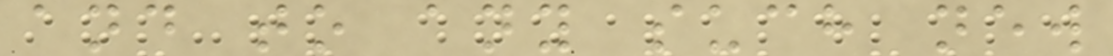and to any such new
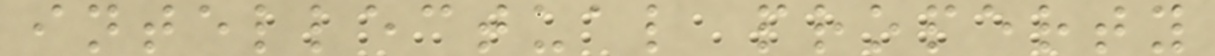intellectual property
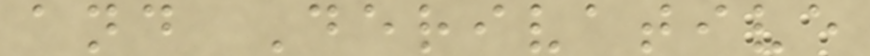and Derivative
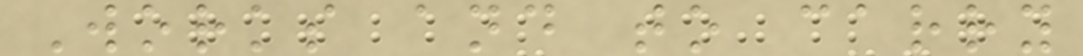Works and to carry
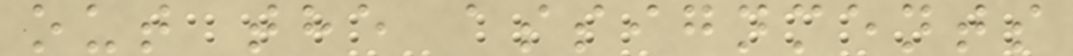out the assignments
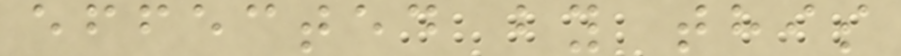effected by this
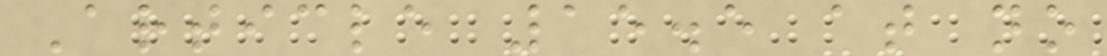Article 15.5 at no
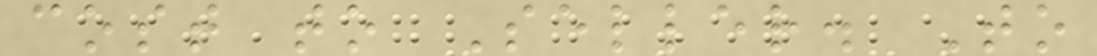cost to Seller. To
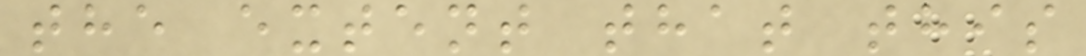the extent that this
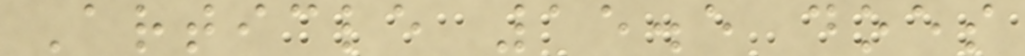Article 15.5 does
